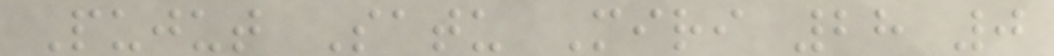Pujut Satu Miri 28 0
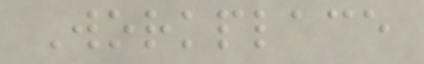Workplace
